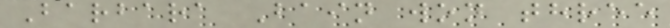Barbara Bain won three
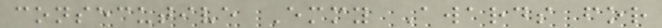consecutive Emmy Awards for
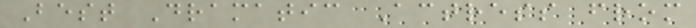Best Dramatic Actress from
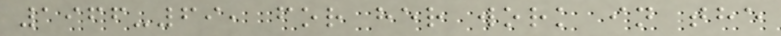1966-69, for her work in the
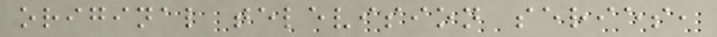original television series,
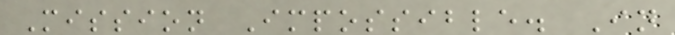Mission Impossible. In
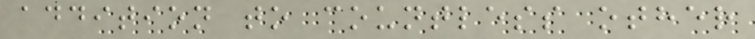addition to countless other
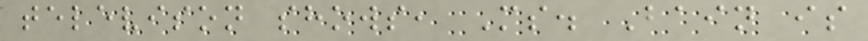televison shows, Ms. Bain is
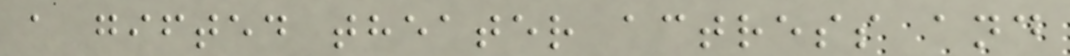a gifted theater actress and
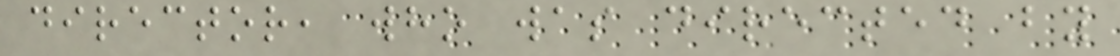director, who was directed by
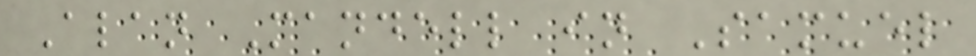Alan Mandell in Samuel
